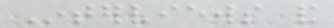Interviews and
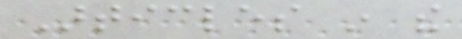Articles in the
